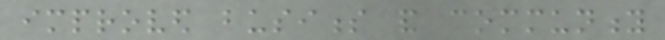improved business and community
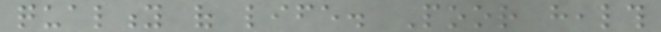quality of life. Poor health
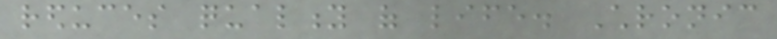reduces quality of life. Chronic
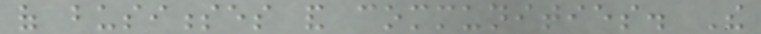of businesses and communities. The
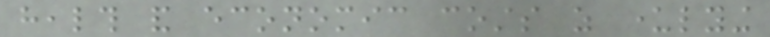health and economic costs as underlying
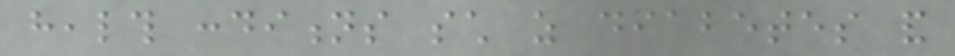health conditions such as diabetes and
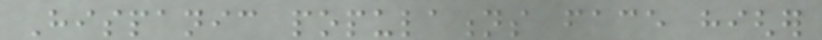Hispanic populations face higher
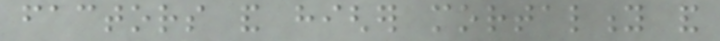factors and higher mortality and
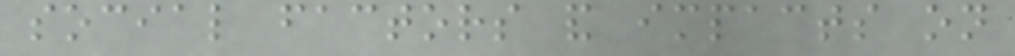social factors and impacts on
